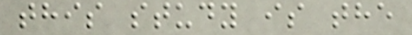this study is the
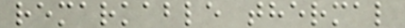remarkable thermal
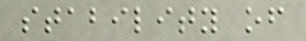stability of
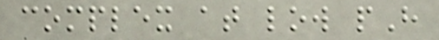complex at low pH
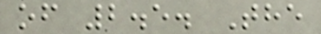of 2.5. The
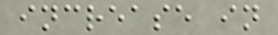increase in
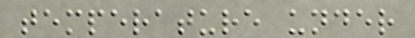temperature under
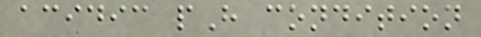acidic pH condition
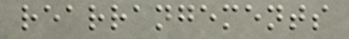rearrangements
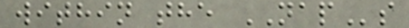within the NAPs
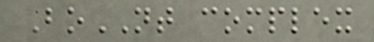BoNT complex
